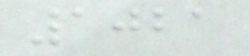1021
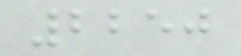2250
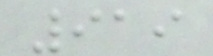919
